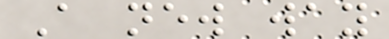A new way
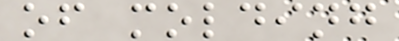of molding
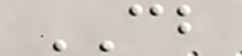CB
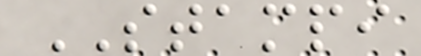STAMPI
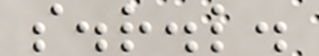s.r.l.
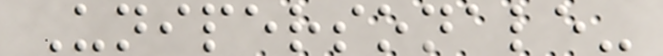Unipersonale-
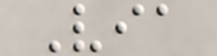Via
